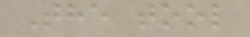The tool
